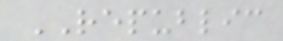REPUBLIC
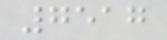7517
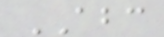ABC
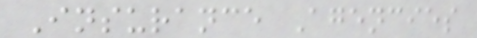Insurance Agencies
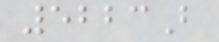5223B
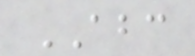ABC
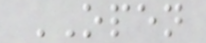OPEN
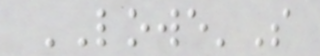LOWE'S
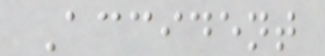Accident
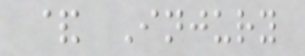& Injury
